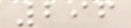296
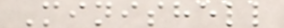Minishell
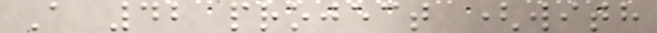A 42 project (with
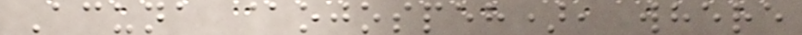Acuna @ojospeh), where
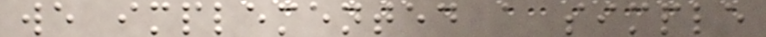we implemented a simple
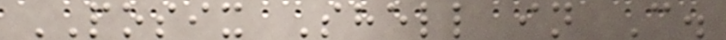POSIX Shell in C.
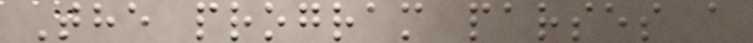The program parses a
